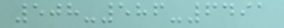508-586-6491
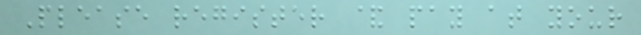Please register & pay at your
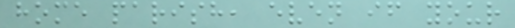home parish, even if your
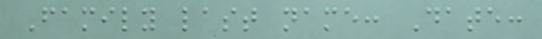Family last name: Date:
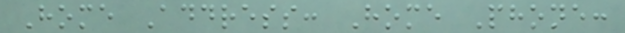Home Address: Home Phone:
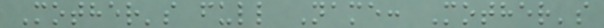Mother's full Name: Mother's
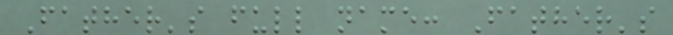Father's full name: Father's
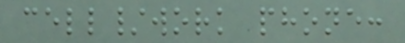cell/work phone:
